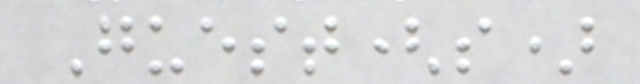Guest(s)
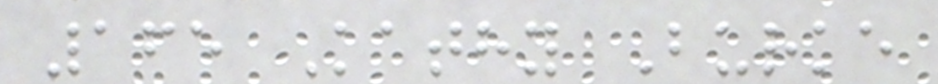165 Kathy Burke
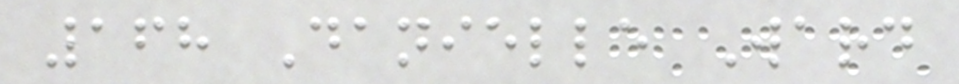168 Danielle Ward
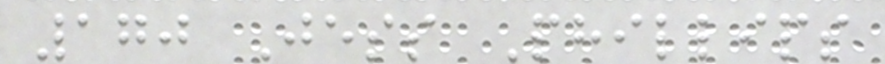170 Jess Phillips
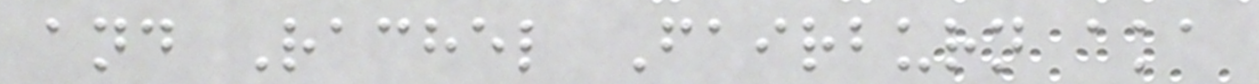and Rachel Fairburn aka
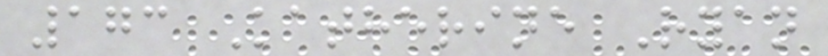173 Katherine Ryan
